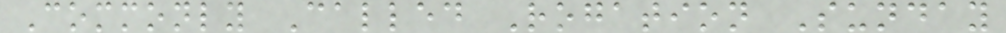Commonly Called Rogation Sunday
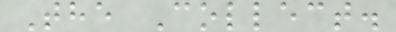The Collect.
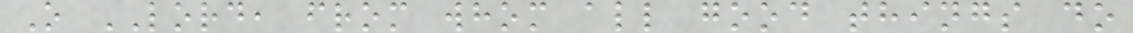O LORD, from whom all good things do
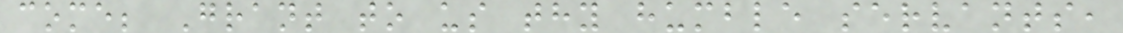come; Grant to us thy humble servants,
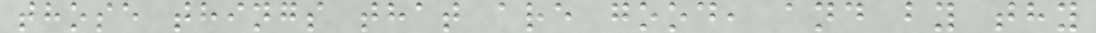those things that are good, and by thy
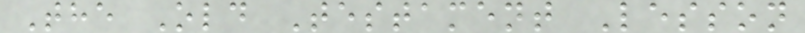The Old Testament Lesson
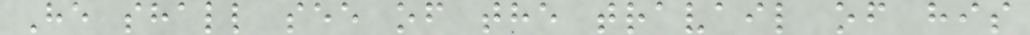He shall see of the travail of his
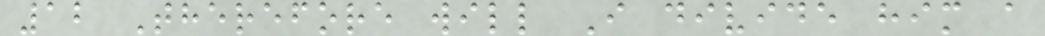12 Therefore will I divide him a
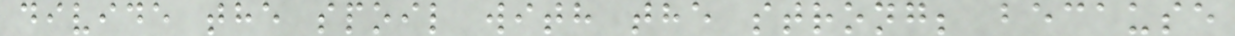divide the spoil with the strong; because
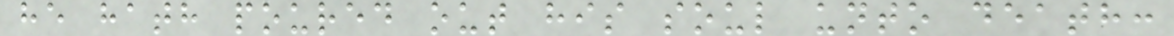he hath poured out his soul unto death:
